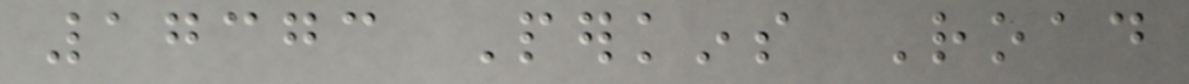17373 Perkins Road
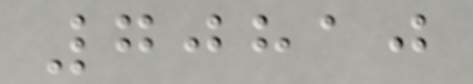70810
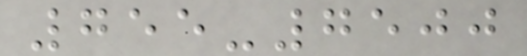755-7500
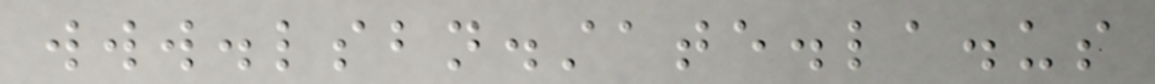www.lsbn.state.la.us
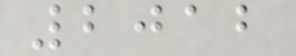2012
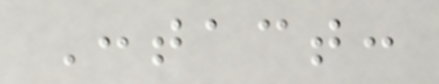Contact:
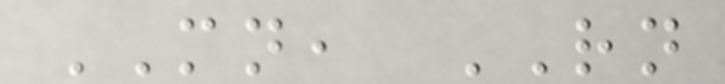MN, RN
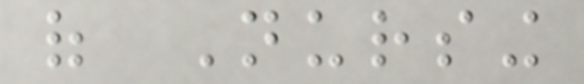of Nursing
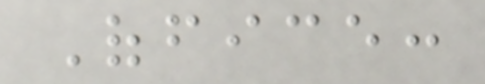Office:
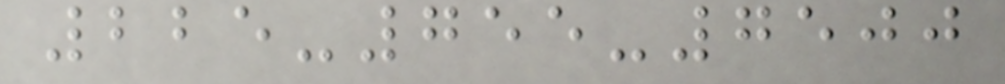225-755-7500
